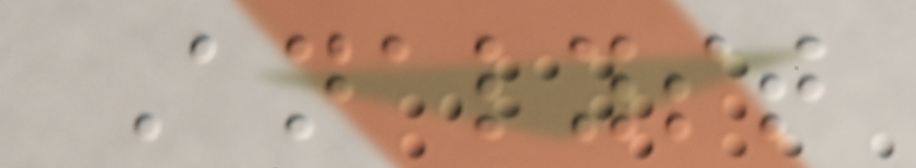Analyst
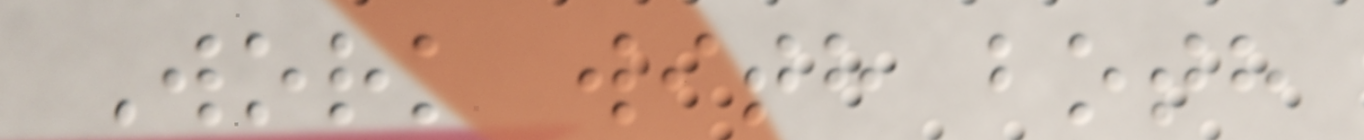Work with both
